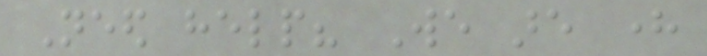Need help? We are here
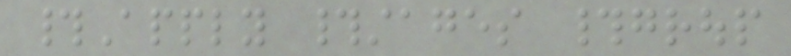#Apply #stages #group
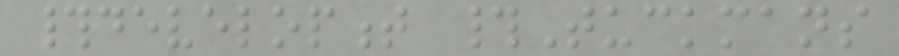#development #Tuckmans
